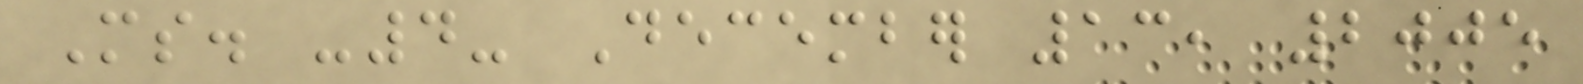Ms. -4- December 13, 2005
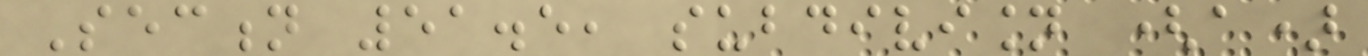Section 51.5, subdivision (a)
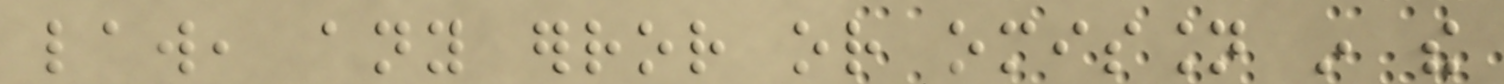law, any error or omission in the
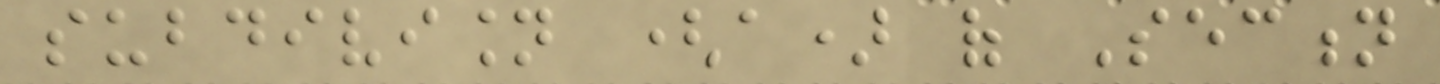subdivision (a) of Section
